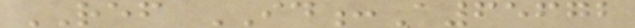REF ID:A65672
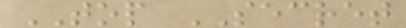TOP SECRET
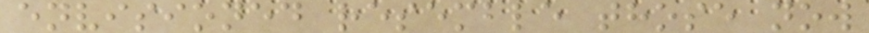envisioned resemble those now
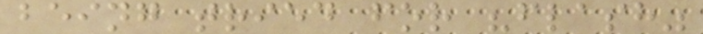being tried for "flash"
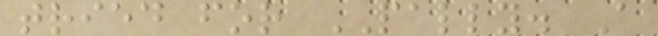tried for PALLY. A
